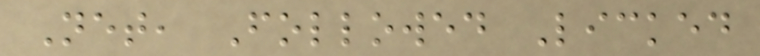Net, Followed Licked
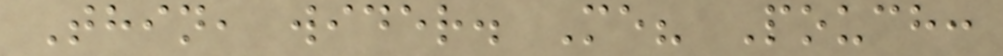Thin, wider. Me? Pouch:
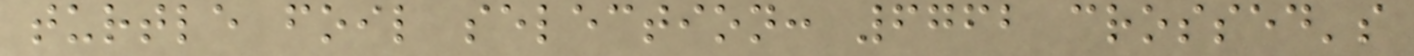turtle foil selection: 6762 crossed's
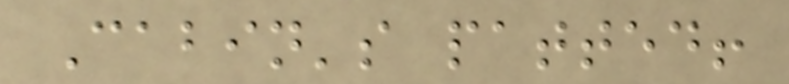Cabin's patted!
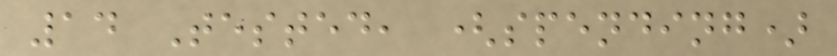14 Tested, (spending)
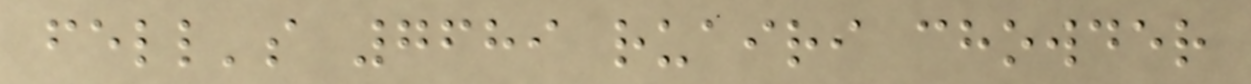fell's 7689 ruairi chowder
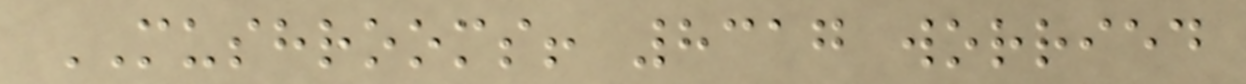MUSHROOMS! 8317 worried
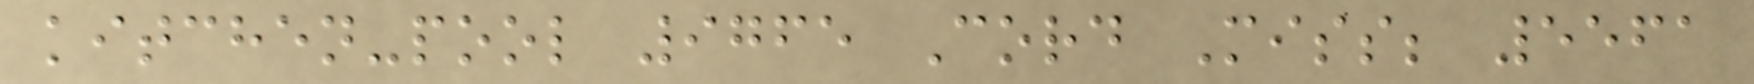kitchen-pool 9765 Cord Miss; 5561
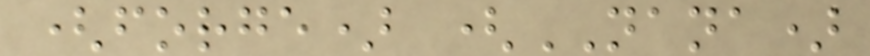(forge) (NANA)
